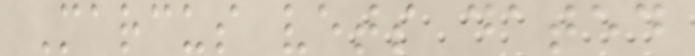Marcus vets dated
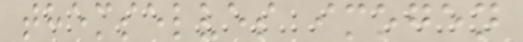themselves imogen
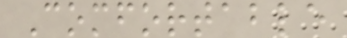Comfortable
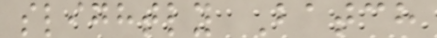slightly Batch
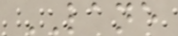LANE
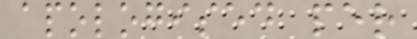apologised per
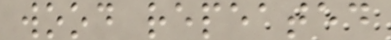wood repeated
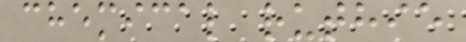chemical ruthie
